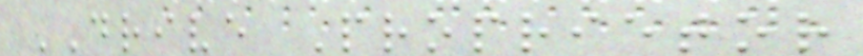DRIVE Proprietor
